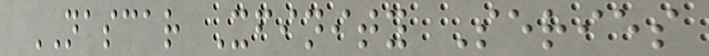NASCAR Xfinity Series
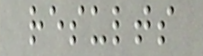results
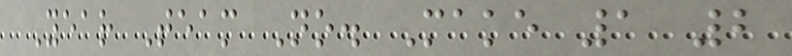Year Team No. Make 1 2
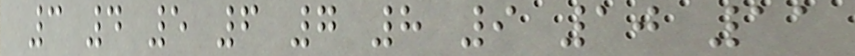3 4 5 6 7 8 9 10 11
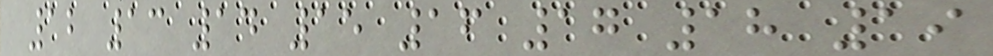12 13 14 15 16 17 18 19
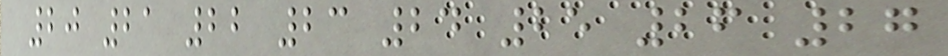20 21 22 23 24 25 26 27
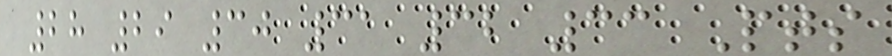28 29 30 31 32 33 Pts
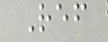Ref
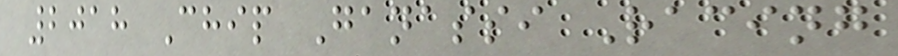2018 Chip Ganassi Racing
